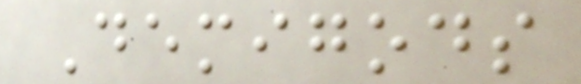Demigods
